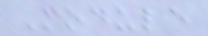Module
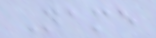Name
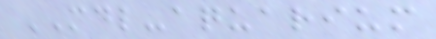MDL-aquarium
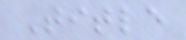Title
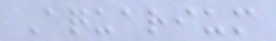Aquarium
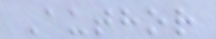Author
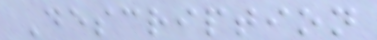Description
